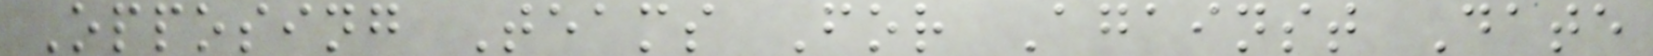Opposing Teams For Against Date
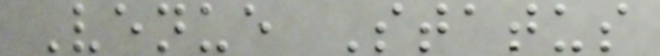Venue Status
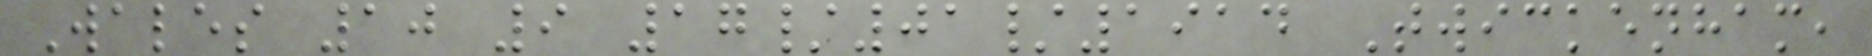Wales 10 9 17/01/1914 Twickenham,
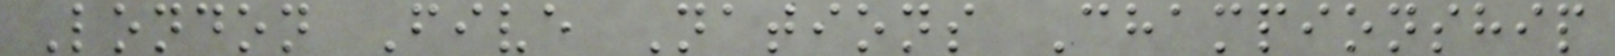London Five Nations Championship
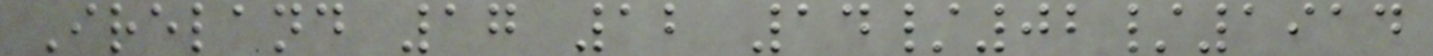Ireland 17 12 14/02/1914
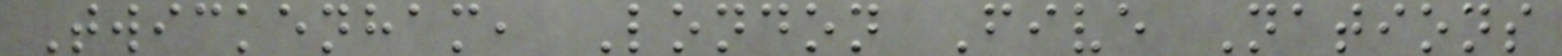Twickenham, London Five Nations
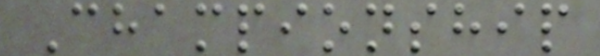Championship
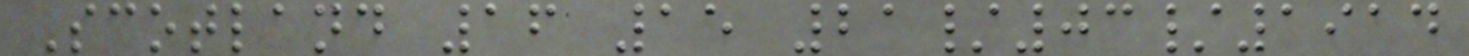Scotland 16 15 21/03/1914
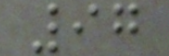97
